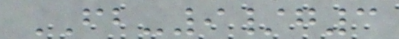FB-9/g3
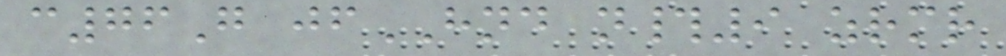c76G jfHND n#9 zrmr
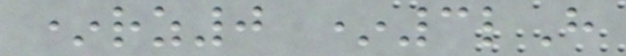*rz0 *3lH
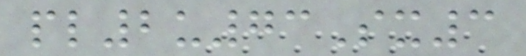pl2u73Sx3
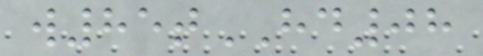w85tHD08
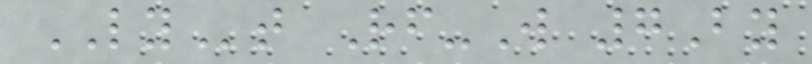LYt Rf-W 7By
